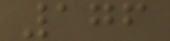176
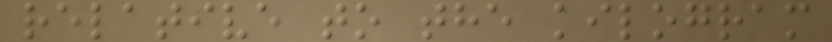relative to the kilogram
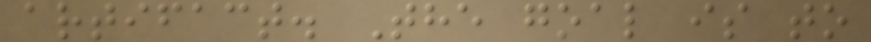artifact. The goal is to
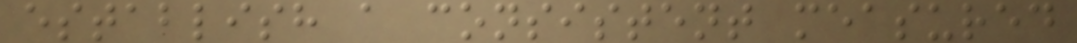establish a consistent measured
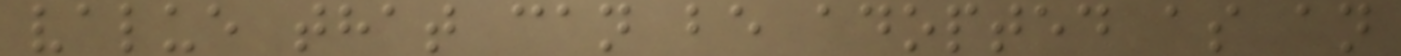value that can be adopted as an
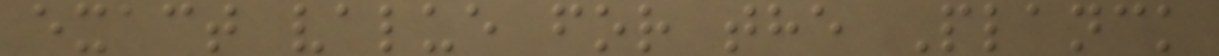exact value for the Planck
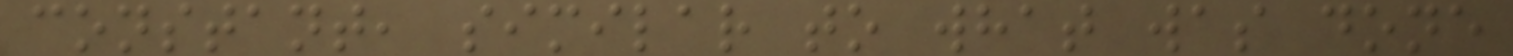constant, similar to what was done
